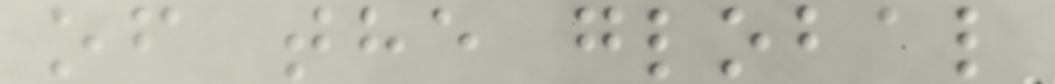of the global
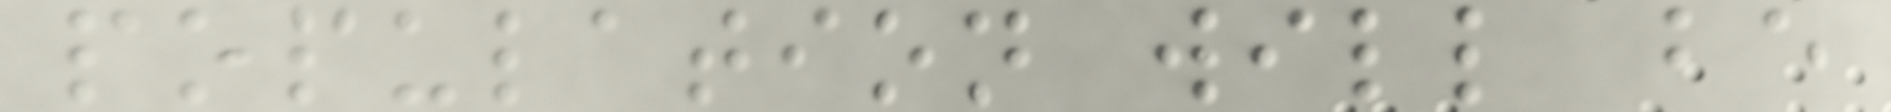population will be
